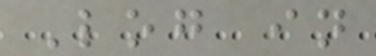Log in
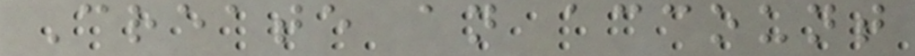Create an account
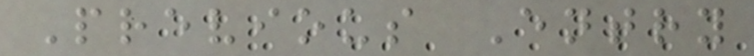Previous Entry
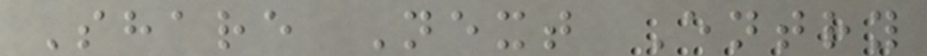Share Next Entry
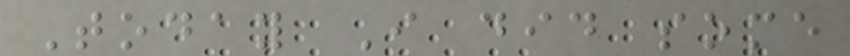Today I did some
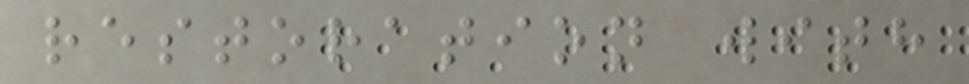restoration with
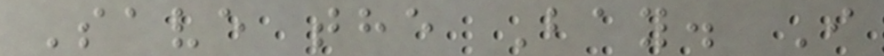Save the Bay. I
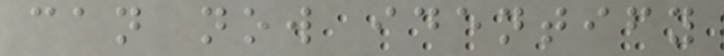can now identify
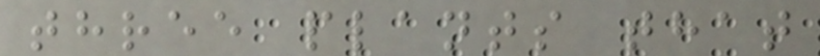three plants that
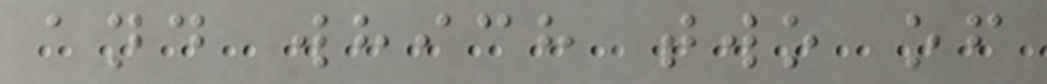and which two of
